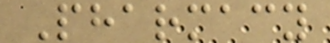Pharmacy
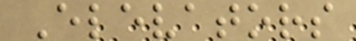Elevators
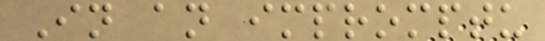In an impromptu
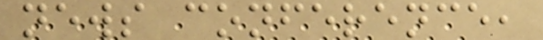news conference,
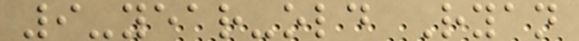9-year-old Ryan
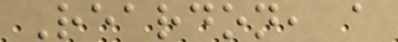Reardon, a
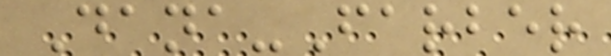Dana-Farber
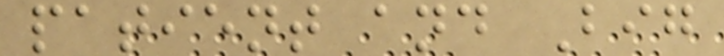patient and Big
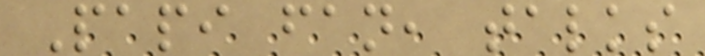Papi fan, talks
